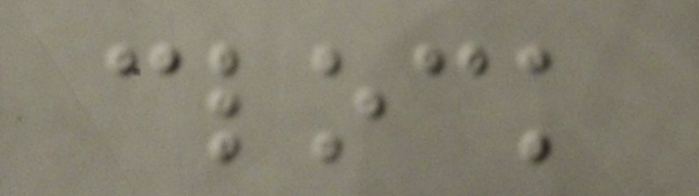clock
